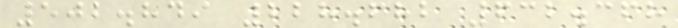502.849 228.682 632.368
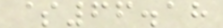$66.18
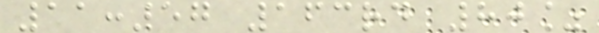11:57 163rd 80%
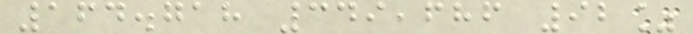164.718 349,686 92%
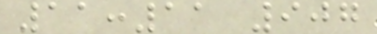11:11 907
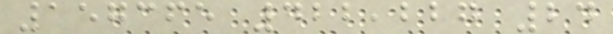157365 422,227 24
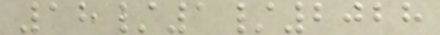18/1/2028
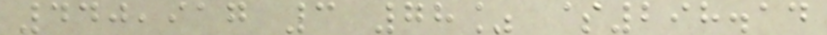440,917 3 78% $298.14
